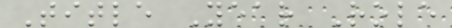Title Year Role
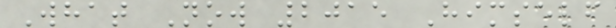What Now 2015 Himself
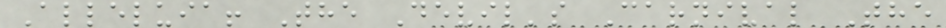Alleluia! The Devil's Carnival The
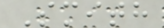Smith
